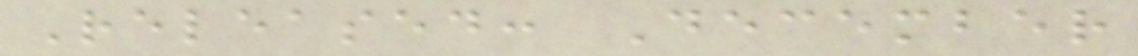Released: December
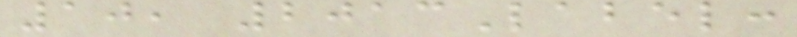10, 2013Label:
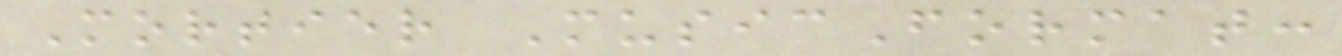Mortier MusicFormat:
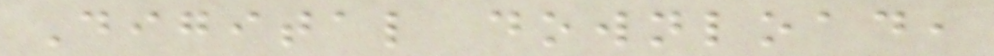Digital download,
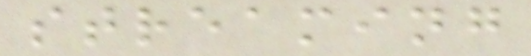streaming
